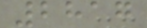2817
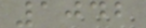1042
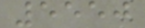5550
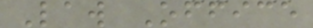Law Office
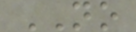NO
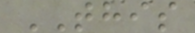THIS
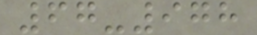67-978
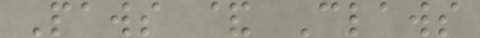Paws & Claws
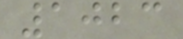1023
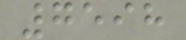7598
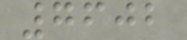7602
